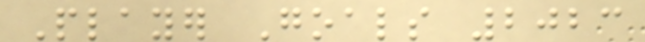Player Goals 2023
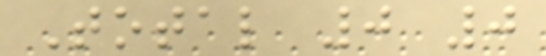Total 0 0
